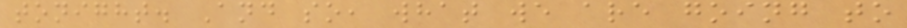tonight. And so, what we are going to
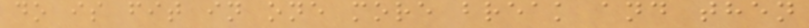do is fit in one more break and then
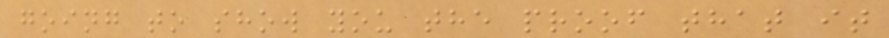going to show you the proof that it
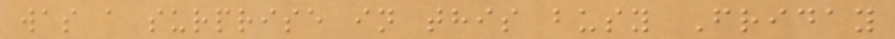was a surprise in this busy Friday
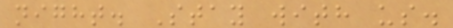night. Stay with us.
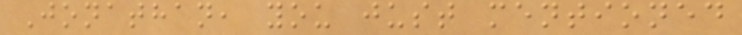Jonathan, you just mentioned
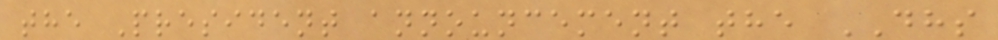the President announcement the DHS
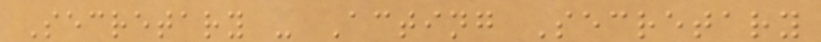Secretary - Acting Secretary
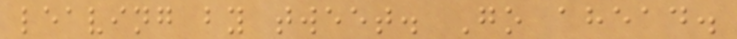leaving by tweet. Go ahead.
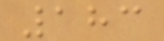183
